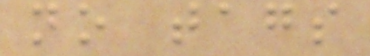no tags
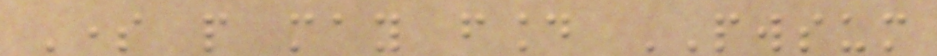Some people may found PWSUM
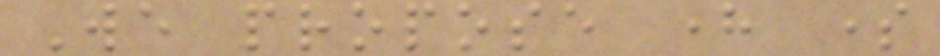We propose here some
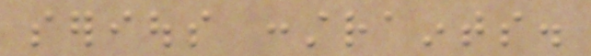serious constraints.
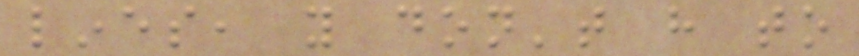lines, you don't have to
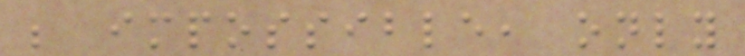be impossible, only
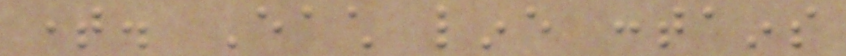time. Each line contains
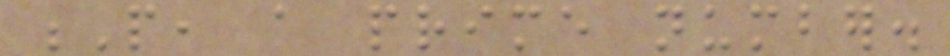P, a prime number.
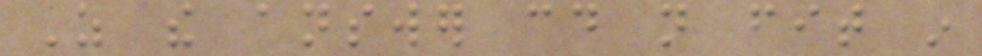As the answer could not fit in
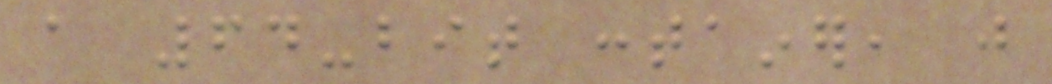a 64-bit container, just
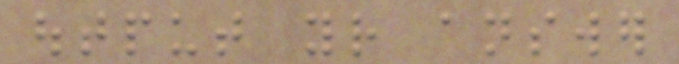output your answer
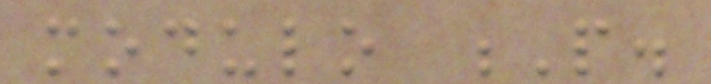modulo P.
